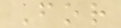For
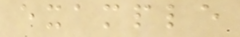example
